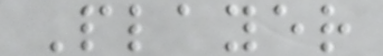Player
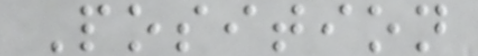Position
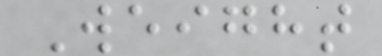Weight
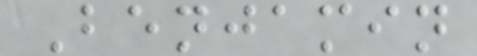Benjamin
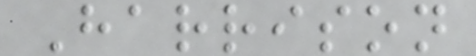Harrison
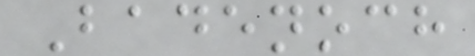Badenoch
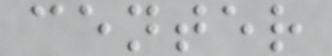center
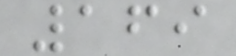169
